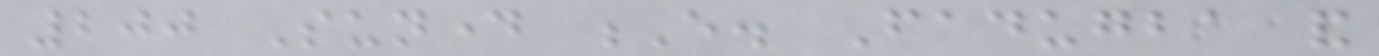200 Sunday E. Fadugba and
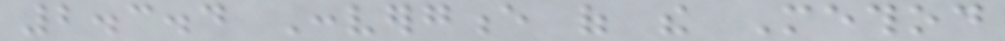2.3.4 Convergence of the Method
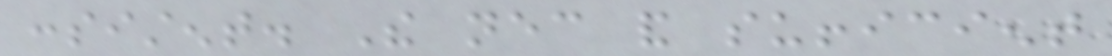consistent. The necessary and sufficient
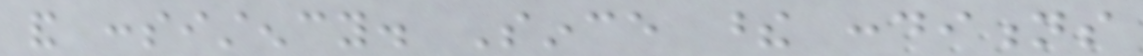and consistency. Since these conditions
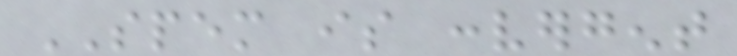SPEM is convergent
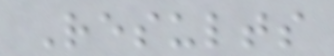Results
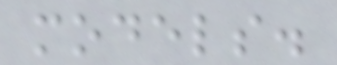models.
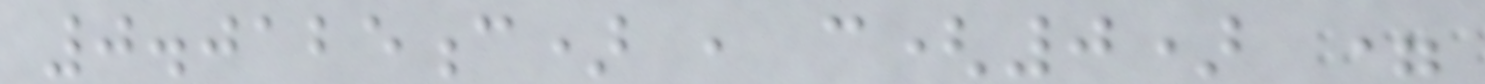0.0125c) , c(0) =
